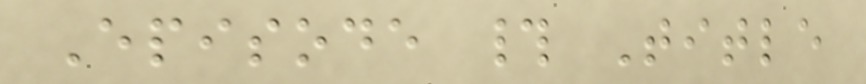Episode # Title
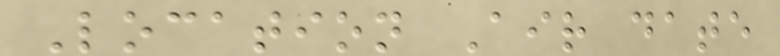Location Air date
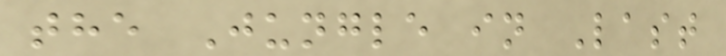the Jungle in Last
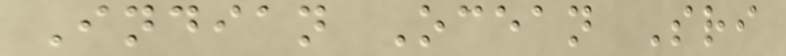Indian Ocean Sri
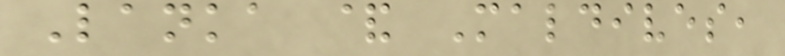Lanka & Maldives,
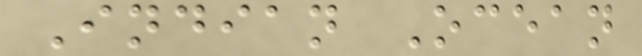Indian Ocean
